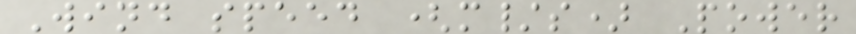Wind speed (m/s) Power
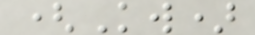(Kw)
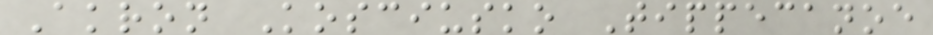Akron Kosciusko Tippecanoe
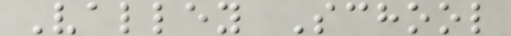Valley School
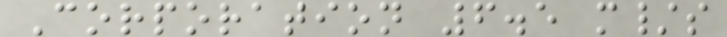Corporation 6.5 m/s
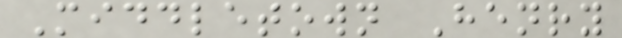Middletown Henry
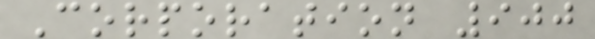Corporation 900
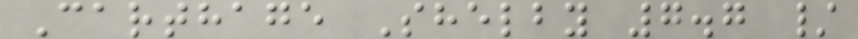Carthage Shelby 7.7 /
